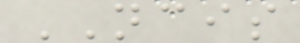NCIS
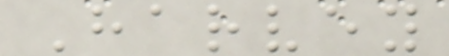Harvey
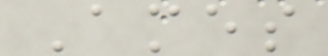Ames
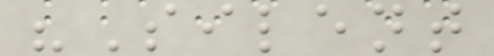"Silent
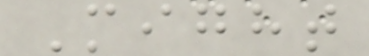Might
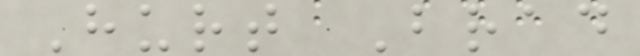Hurt Brad
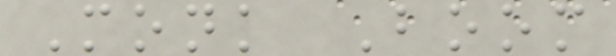Monk Boom
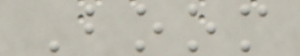Boom
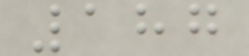187
